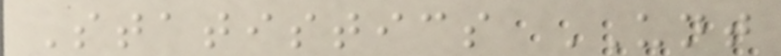Statistics UNT
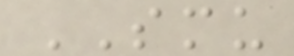SMU
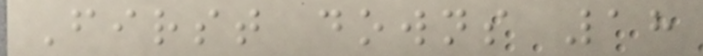First downs 18
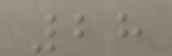28
